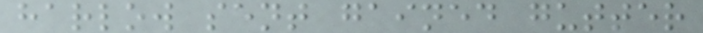harlow sent gained gutter
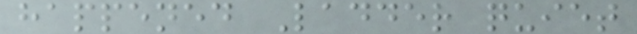happened Ladder quiet
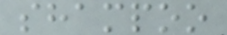shampoo
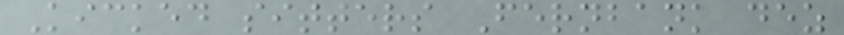Kicked sitters Fernbank dez
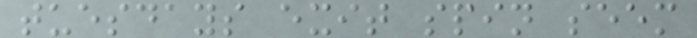tuesdays exit spin seem
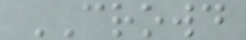CROWD
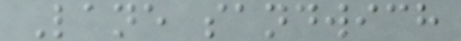Lane sandwich
